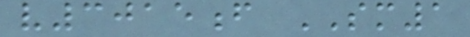v3015f SM1
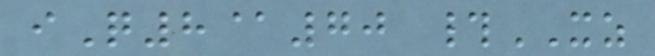iQ8@70 #XZ
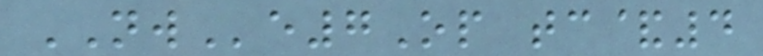NWe7Op tc&4
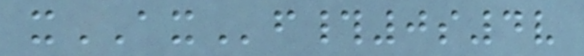xAXf#0s4v
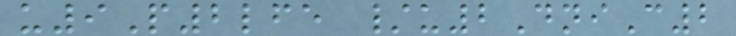u9P2lfe /u2DniC2
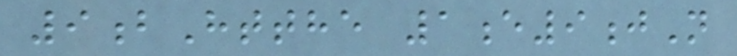9bHtthe 1e9jN
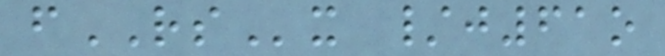fRSx /j61o
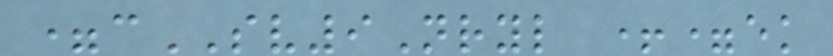=cSV9Nryl +=ek
